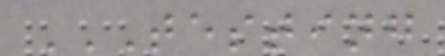TESTING
